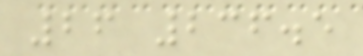26 236.5
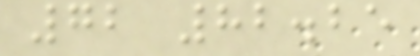72 82.25
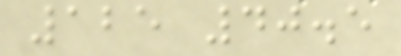125 40.5
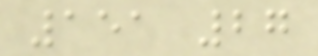151 27
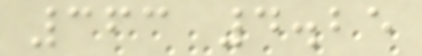363 4.25
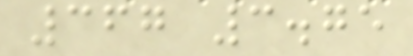367 3.75
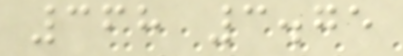368 3.75
